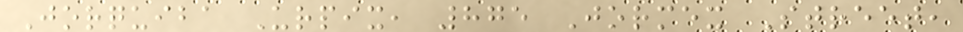Jorquiba Urpix, 875 Jormex Street,
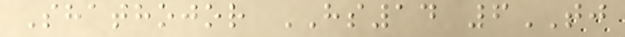Shathojor HS14 6TJ
